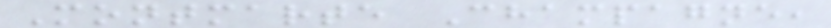Montmarte Champagne,
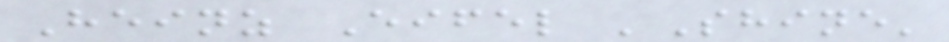Heinz Eifel 'Shine'
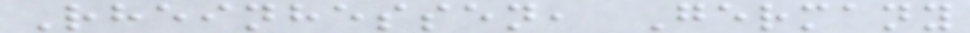Rheinhessen, Germany
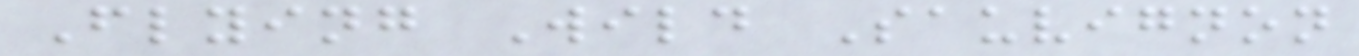Flying Wild Sauvignon
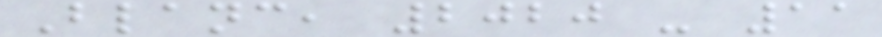Blanc, 2020 - 11
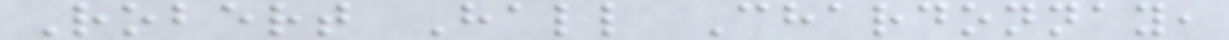Robert Hall Chardonnay,
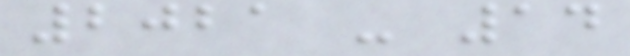2021 - 14
